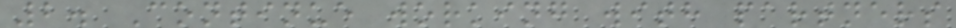2. Continue working with partners
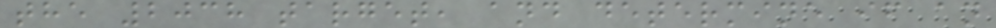the 2038 target, and determine if an
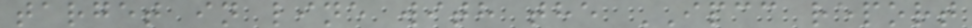target in line with the IPCC report
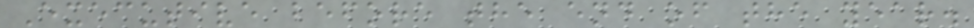Executive before the end of the year.
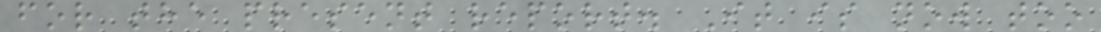for the present report. It is now too
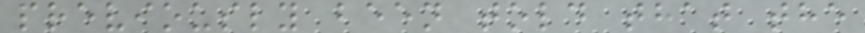previously been told that the
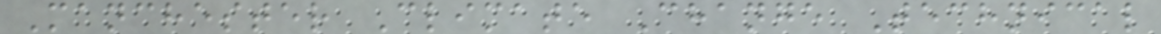Manchester Climate Change Technical
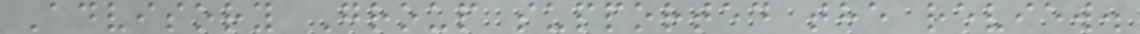Advisory Group supported the review.
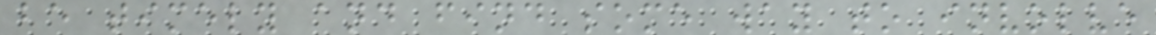be timely and find some way to involve
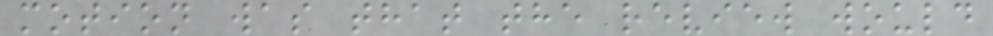motion was that the review would
